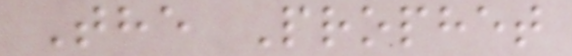The Prophet
